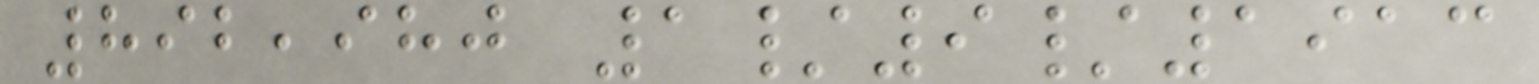892,980 1/9/1913
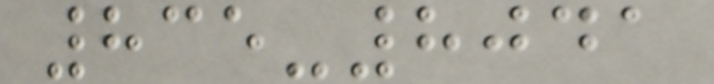835-8041
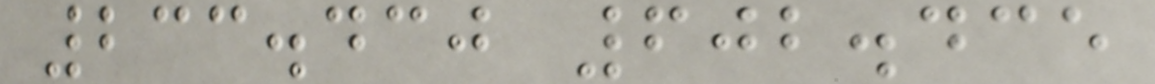233.430 602.435
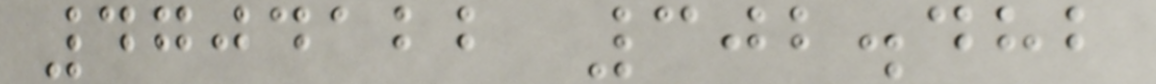4704122 302.482
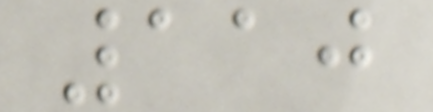110
